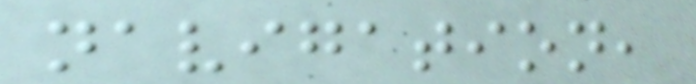navigation,
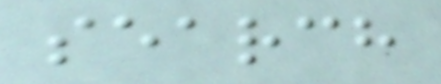search
